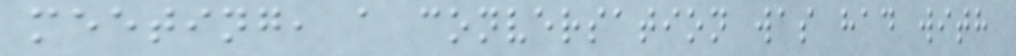meeting, a conversation was had with
